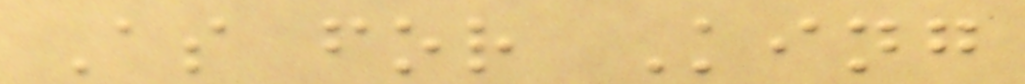As for King
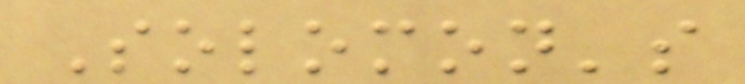Solomon's
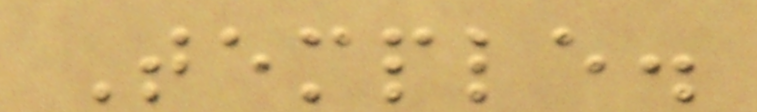Temple.
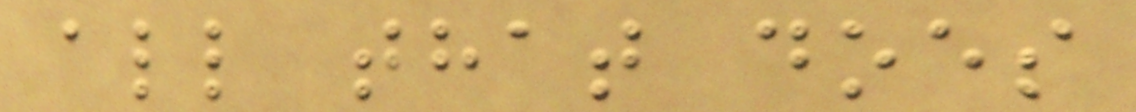all that does
